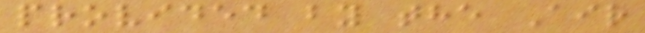provided by the Air
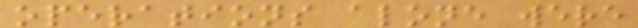operations alone were
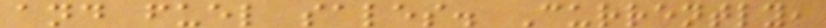and fuel sales. Currently,
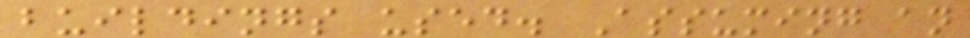buildings used. Assuming an
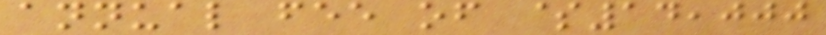annual fee of $14,000
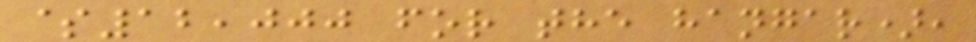$12,000 for the hangar),
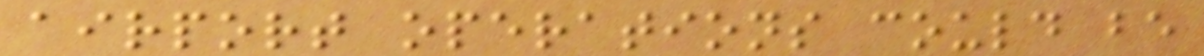airport operations could be
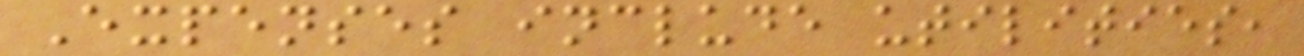Expenses include utilities,
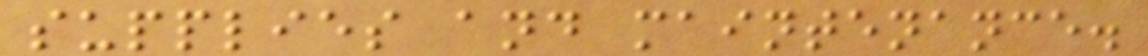supplies and maintenance.
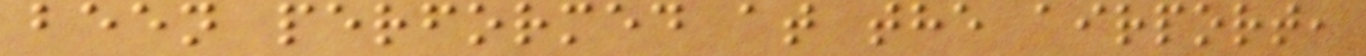been performed at the airport,
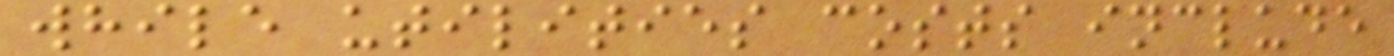while utilities costs include
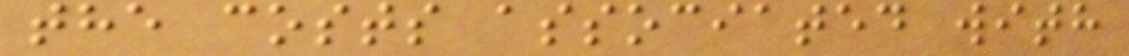the costs associated with
